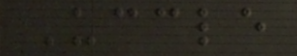Uccle
